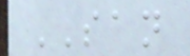SAN
